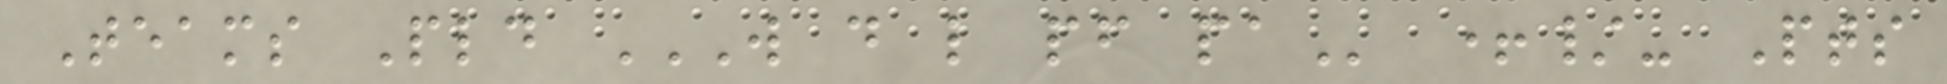Teams Pld W D L PF PA +/- Pts
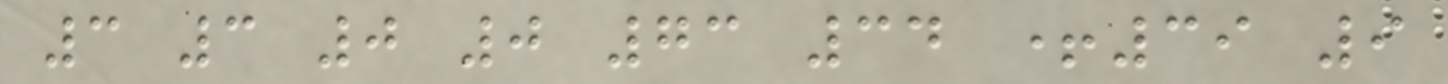3 3 0 0 73 34 +39 9
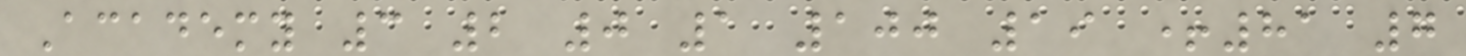Academy 3 2 0 1 100 19 +81 7
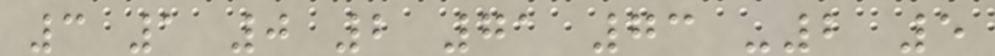3 1 0 2 71 73 -2 5
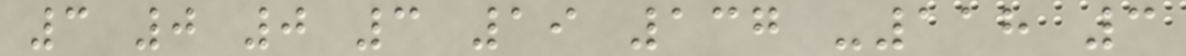3 0 0 3 19 137 -118 3
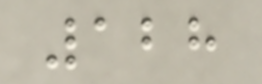128
